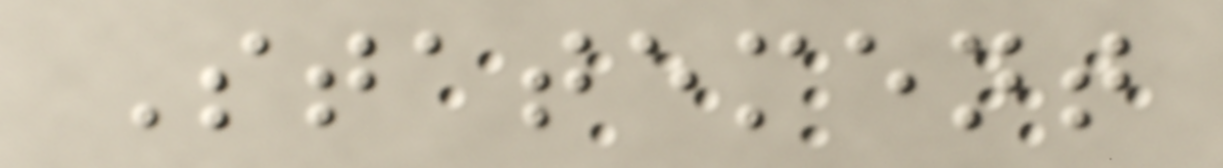Statement
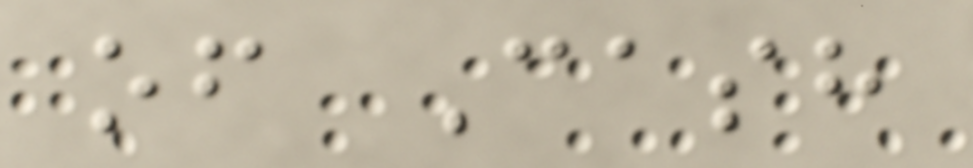of Cash
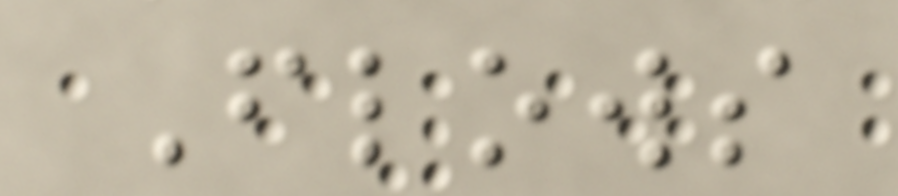Flows
